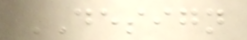DESIGN
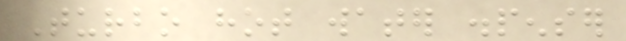Turbo hot water dispenser
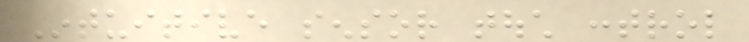Intuitive sensor touch control
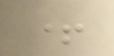+
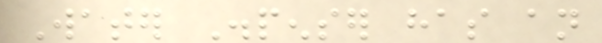Water Dispenser has an
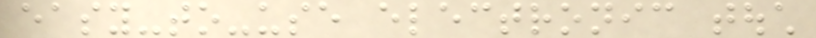easy-to-use electronic touch
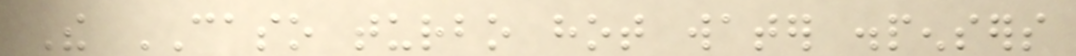The CASO turbo hot water dispensers
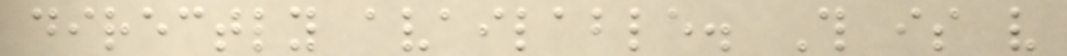directly available. This is very
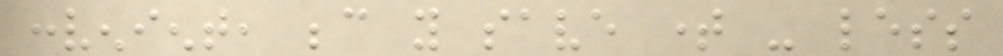convenient, because you save time - less
